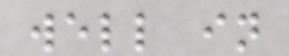well in
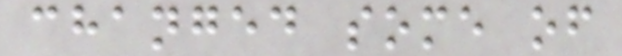changed some of
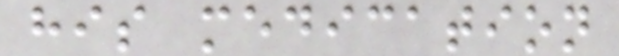his medication
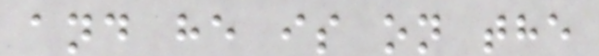and he is on the
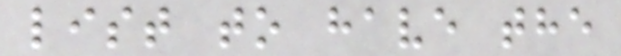list to have the
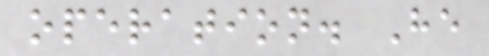operation. He
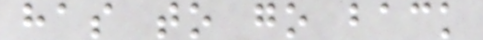has to go back
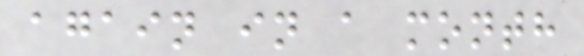again in a month
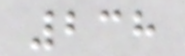238
